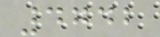4742
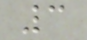3
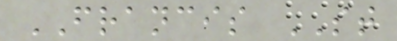FRANCIS ST
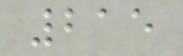215
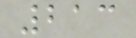213
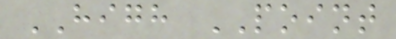HIGH POINT
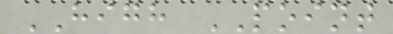HIGH POINT
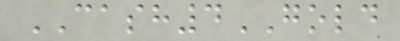CASH4GOLD
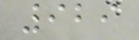929
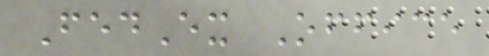FedEx Office
